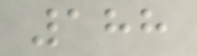188
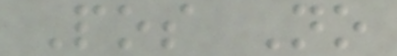Pos No
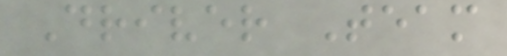Driver Team
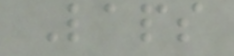Laps
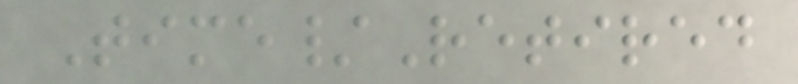Time/Retired
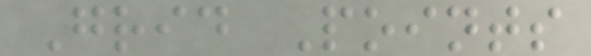Grid Points
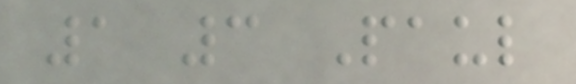1 3 Paul
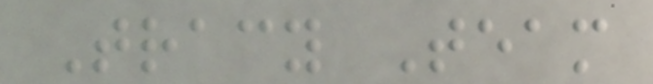Tracy Team
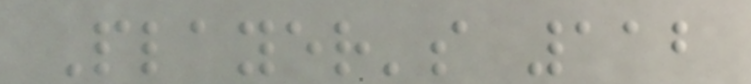Player's 112
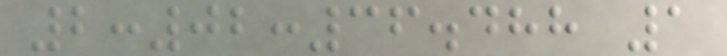2:02:36.488 1
